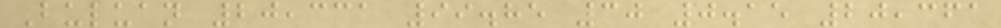Buluan 20,331 99.85 30 0.15 20,361
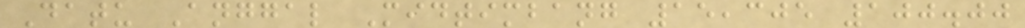Datu Anggal Midtimbang 15,305 100.00
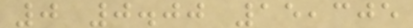0 0.00 15,305
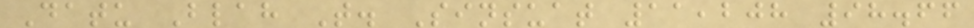Datu Blah T. Sinsuat 11,208 98.66
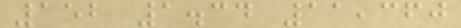152 1.34 11,360
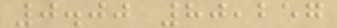0.00 80,257
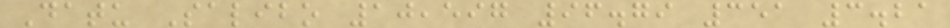Datu Salibo 10,597 96.79 351 3.21
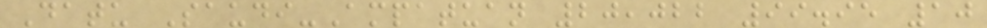Datu Saudi-Ampatuan 20,022 99.95 10
